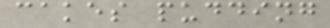cakes pudding
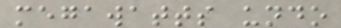megawatts undo
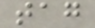tag
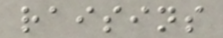raisins
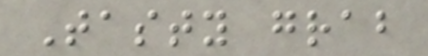Tasty grab
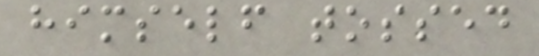himself tossed
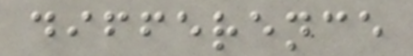difference
